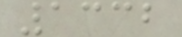1332
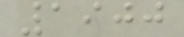1900
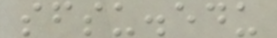sfsu.edu
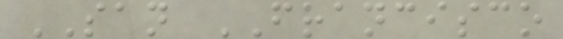SAN FRANCISCO
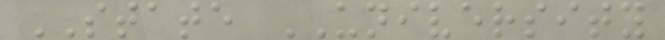STATE UNIVERSITY
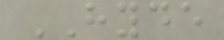HYDE
